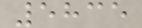5835
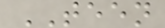TEEN
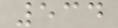534
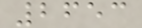2653
